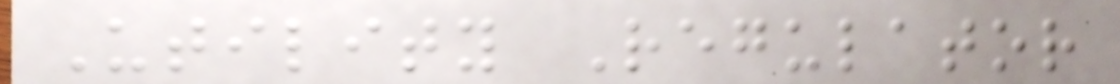Utility Regulator
